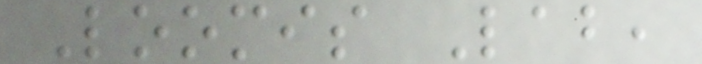Loomis Lab,
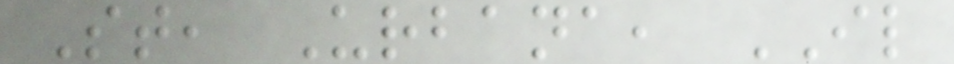St, Urbana, IL
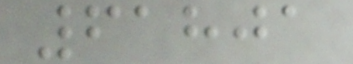61801
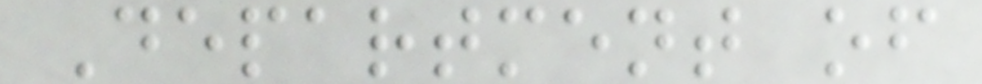Department of
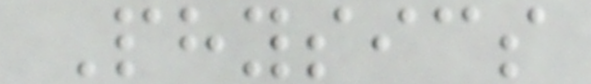Physics
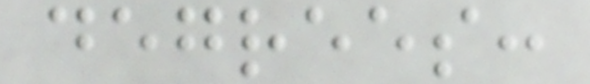degrees:
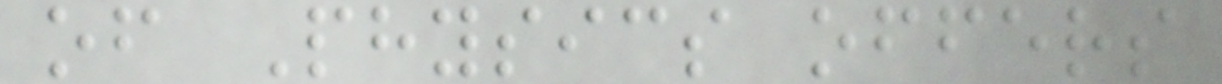of Physics offers
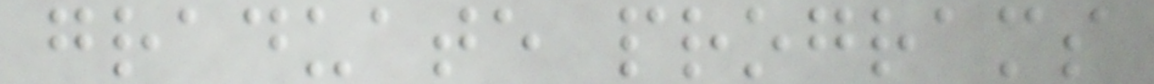graduate programs
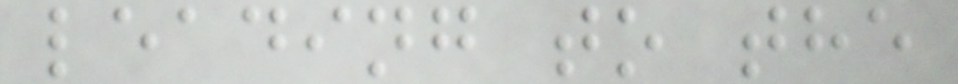leading to the
